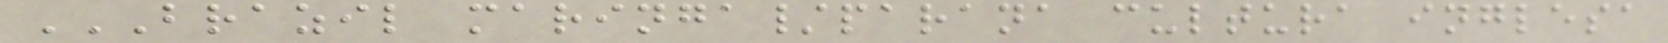BRAZIL MARINGA/PARANA CULTURA INGLESA
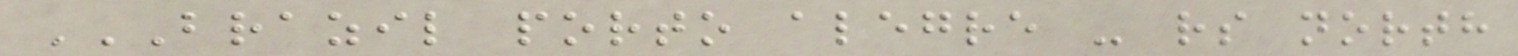BRAZIL PORTO ALEGRE - RS NORTH
